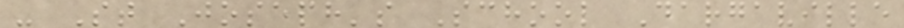- St Joseph's School Dargaville
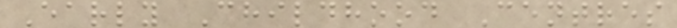Early Childhood Centres
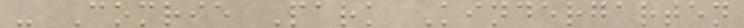- Comrie Park Kindergarten
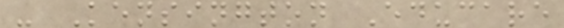- Kensington Educare
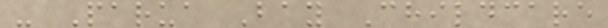- Parua Bay Childcare
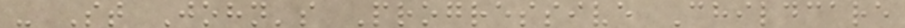- St John's Progressive Childcare
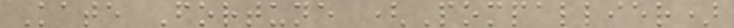Kate Fortune (Pompallier)
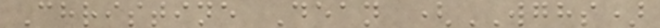Christine Dean (WGHS)
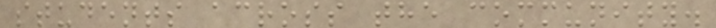students across the community.
